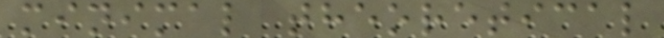minimal theoretical
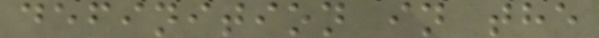definition in the
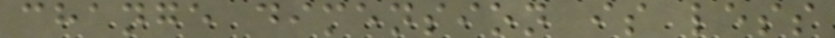change dimension is less
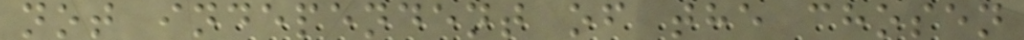not independent of the chosen
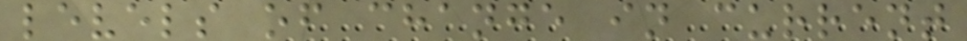levels of change in current
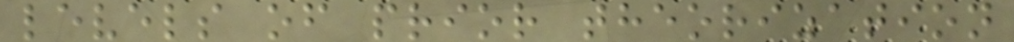levels of prior theorization
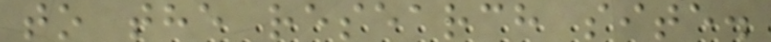to the research site.
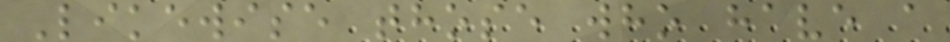Likewise those who have a
